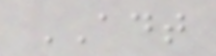ADT
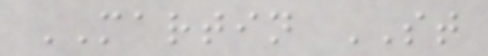MARTIN ST
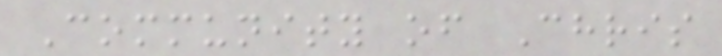Community of Chris
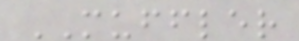MUFFLER
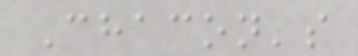Chacon's
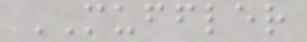MUFFLER
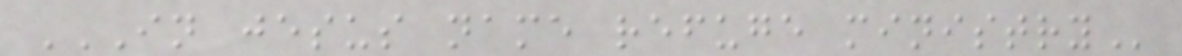IN JESUS NAME REFUGE MINISTRY
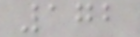172
